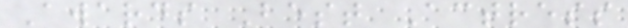Awards Best Actress
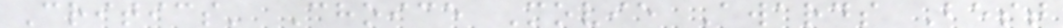Critics' Choice Movie Awards Best
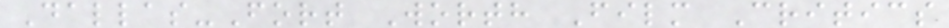Dallas-Fort Worth Film Critics
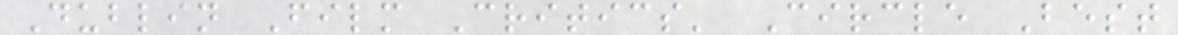Dublin Film Critics' Circle Best
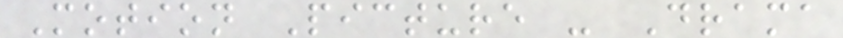Motion Picture - Drama
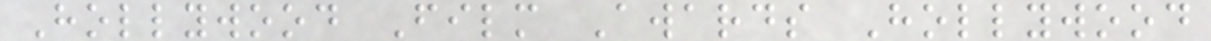Hollywood Film Awards Hollywood
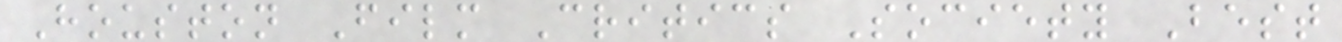Houston Film Critics Society Best
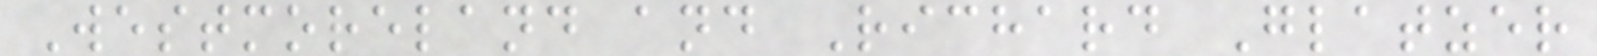Westmoreland and Richard Glatzer
